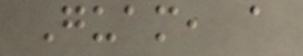Guam, a
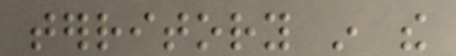territory in the
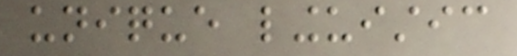unique linguistic
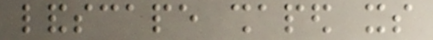landscape shaped its
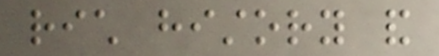rich history and
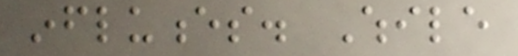influences. While
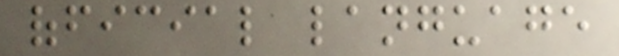official language
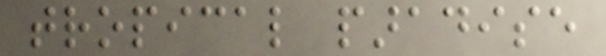tropical paradise
